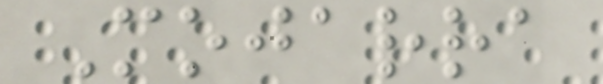Mojarra
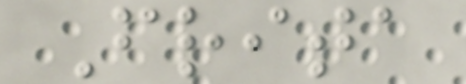Frita
